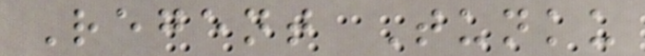Regent Tunku
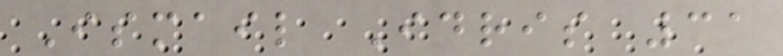Ismail Idris 31
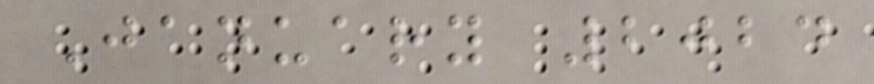January 2024
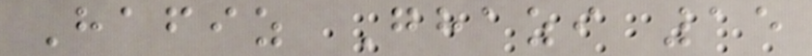Hafiz Ghazi 15
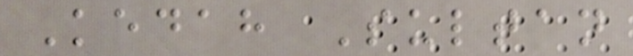Kedah Sultan
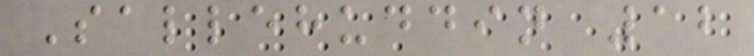Sallehuddin 12
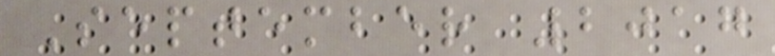September 2017
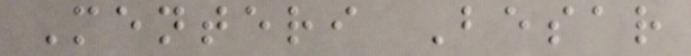Menteri Besar
